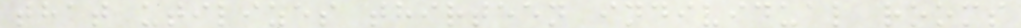that utilizes thirteen individual rooms
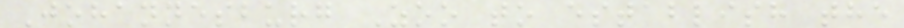Johannesburg Zoo to establish the
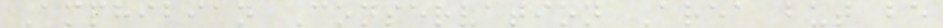Amphibian Conservation Area but be
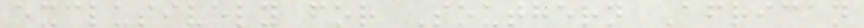exclusively for Southern African
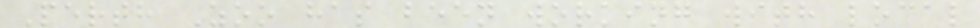Perth Zoo has been working with local
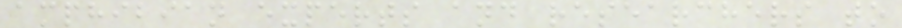amphibian experts and researchers to
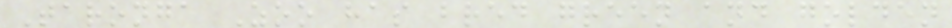Taronga Zoo has bred green and golden
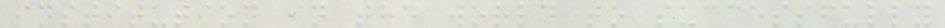institution in the world to successfully
